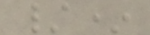/*
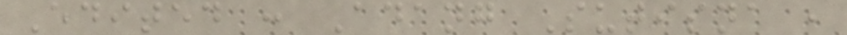Edited : Adang Sutisna ,
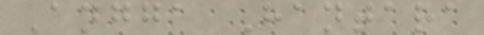Angga Hantara
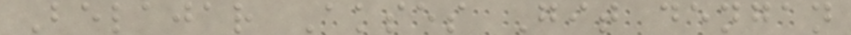Belajar Akses Git dengan
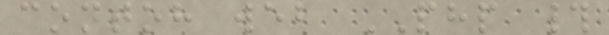contoh web PHP #
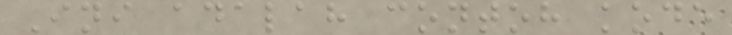Ini adalah contoh kode
